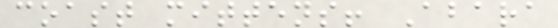coast mittens! Abara
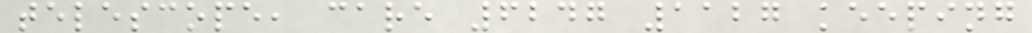telescope, care 6247 1127 keeping
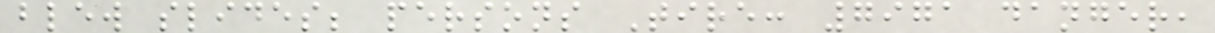blew slides; persons Tire: 7971 danger,
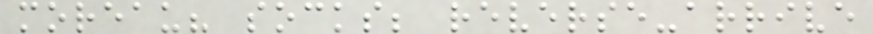moreau? socks; reverse-arrive
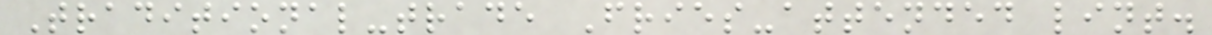Traditional-trade Fries-attended lint.
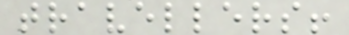travellers!
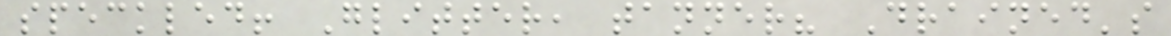speckled! Glitter, tanner? Drained's
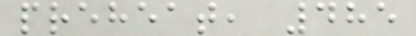preheat, 485
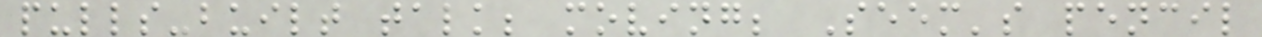pulls-built talk; moving; Seem's pencil
